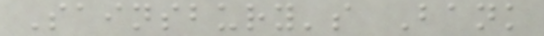Sainsbury's Bank
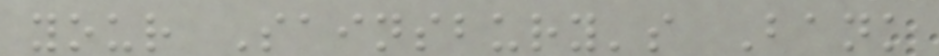your Sainsbury's Bank
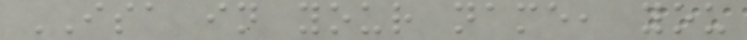ISA in your name, you
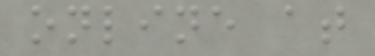online at
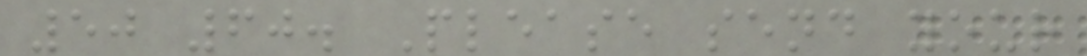50 60. Please send your
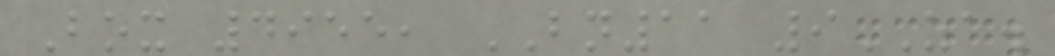Box 4955, BN11 9ZA.
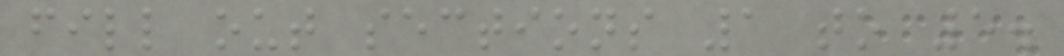fill out sections 1 to 5.
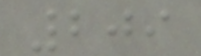209
